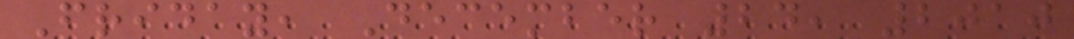Friday, December 24, 2010
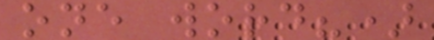one word?)
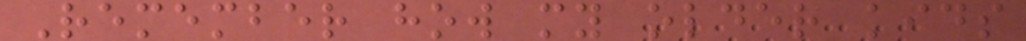Remember how my older kids
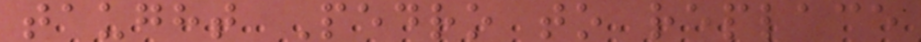taught Pedro to replace
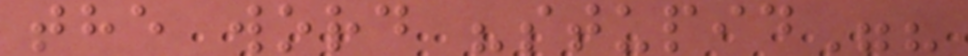the word "stupid"?
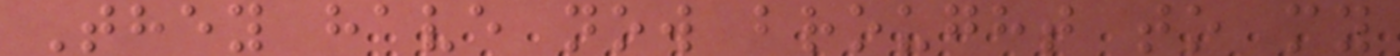They have now brought to my
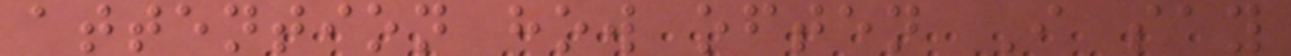attention how often I say
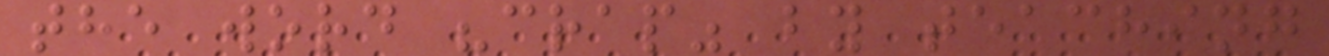the word "crap" by teaching
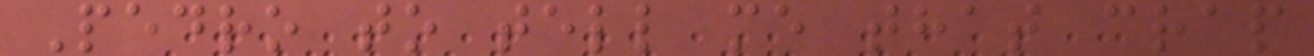Pedro to tell me that crap
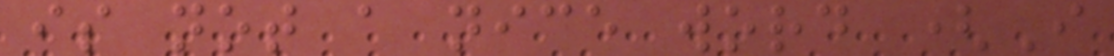is not a nice word (I
